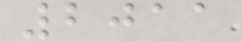2011
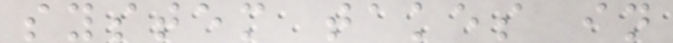system takes in
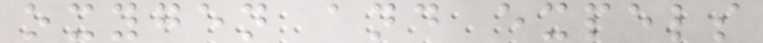oxygen and expels
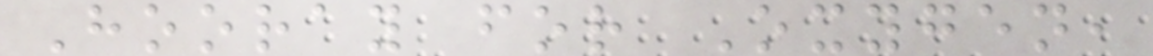Hooray for Oxygen,
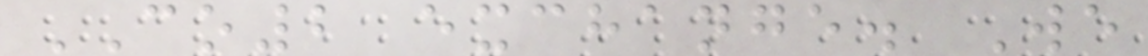CO2 exchange. We
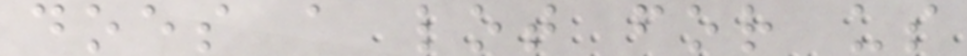does a lot for us
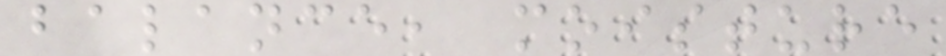balance, moisture
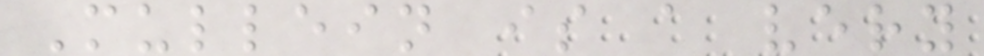Mullein is a very
